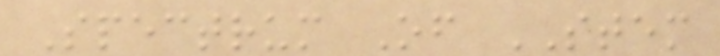Spectrum Of STEM
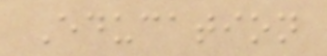Education
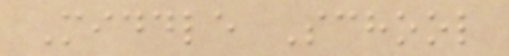Middle School
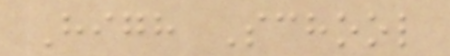High School
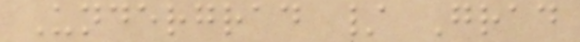Undergrad / Grad
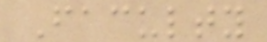Faculty
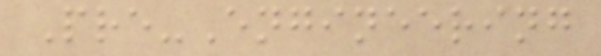Pre-Engineering
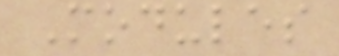Modules
